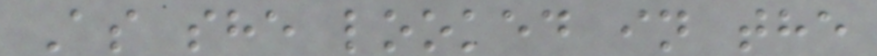As she looked in the
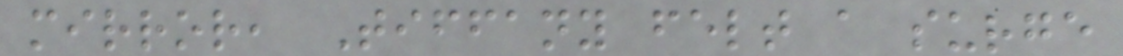mirror, Tiffany felt a surge
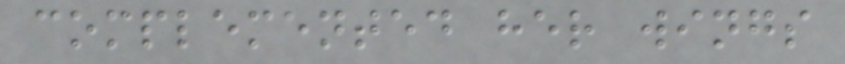complemented her wings
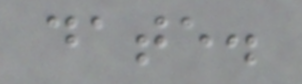date.
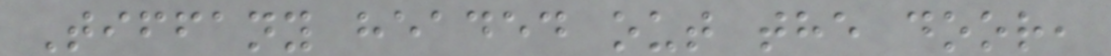Tiffany headed out the door,
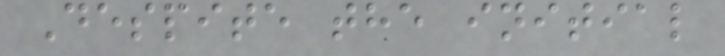Despite the initial
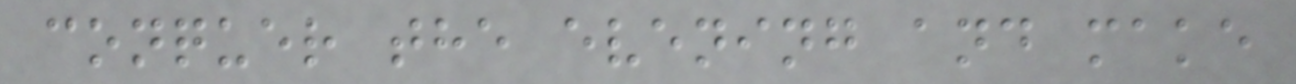conquer the evening and make
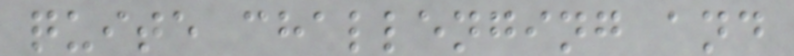quite challenging and
